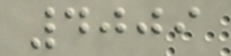4009
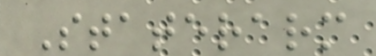Staterarm
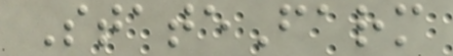StateFarm
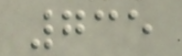735
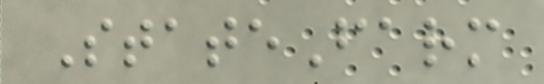StateFarm
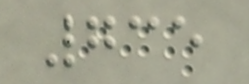735
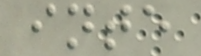inte
